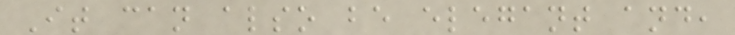It can also be elegant and,
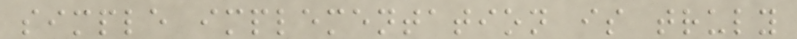simple implementation is truly
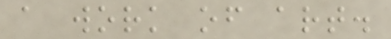a work of art.
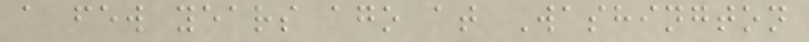a few years ago at Washington
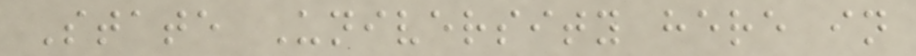State University here in
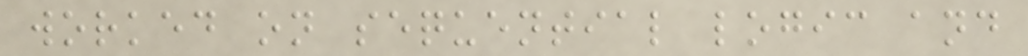worked on sequential logic and
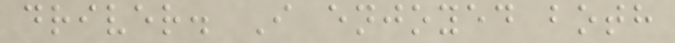driver. I enjoyed both
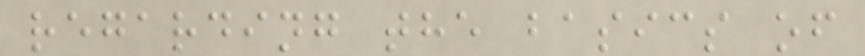regarding the basics of
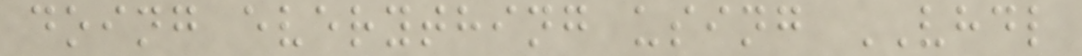doing everything using VHDL
